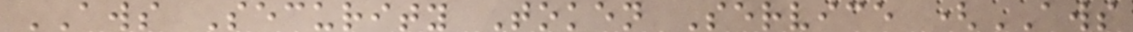AWS Security Token Service (AWS
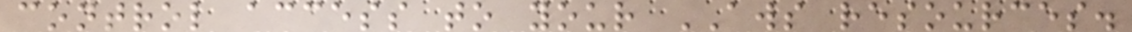control access to your AWS resources.
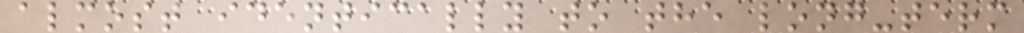almost identically to the long-term
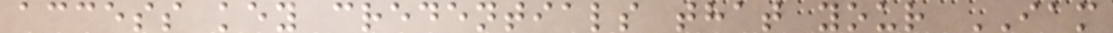access key credentials that your IAM
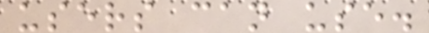users can use.
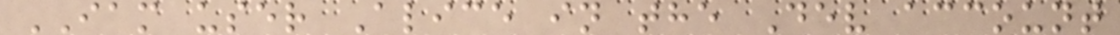IAM user Alice in the Dev account
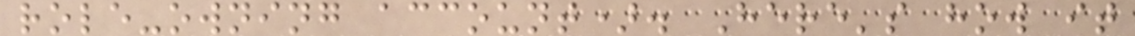role-owning account). Here's how it
